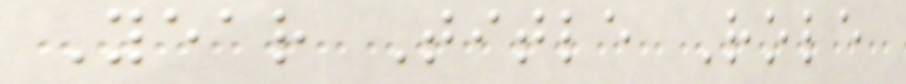Year Title Role
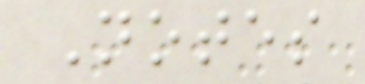Notes
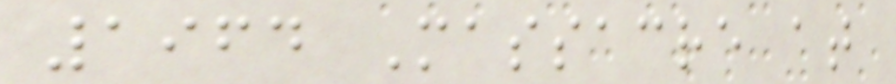1964 Massacre at
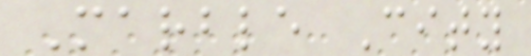Marble City
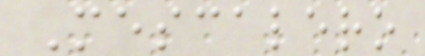Mescalero
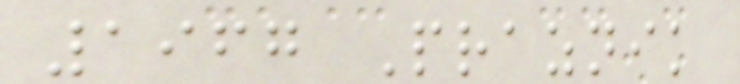1967 Praznik
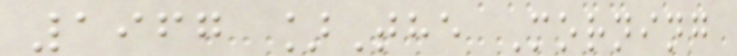1967 ]The Morning
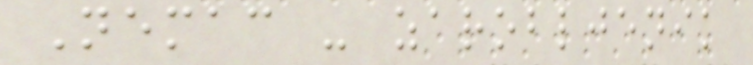Nemac - zarobljenik
